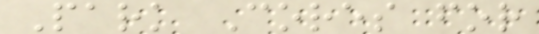Park Cores for
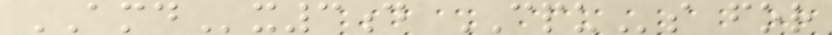AMDx3d CPUs for
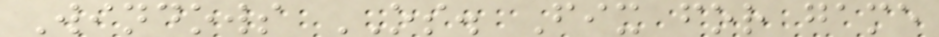Windows OS. Fix for game
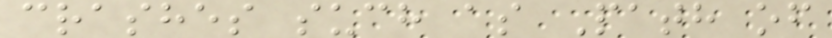crashes such as Path of
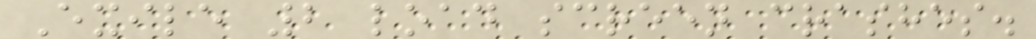Exile 2 load screen crashes.
